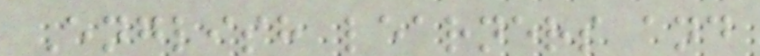English learners and
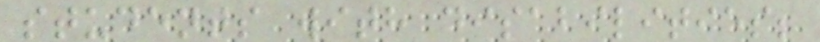students with disabilities;
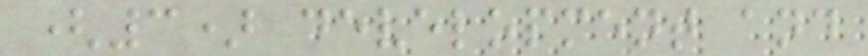(3) development and
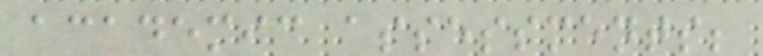academic assessments;
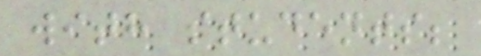with students;
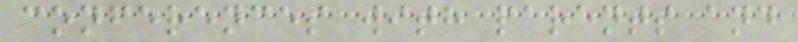conferences with parents and
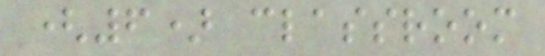(6) classroom
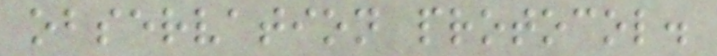observation protocol.
